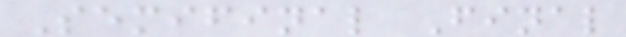Semifinal Final
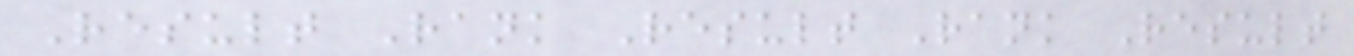Result Rank Result Rank Result
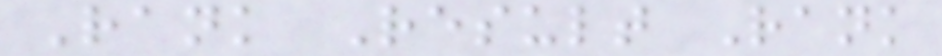Rank Result Rank
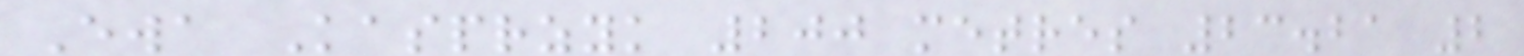Ewa Kasprzyk 200 metres 23.21 2
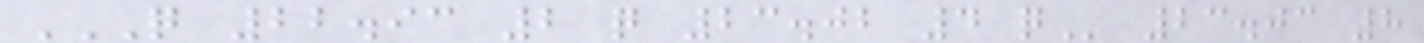Q 22.93 2 Q 23.02 4 Q 23.03 8
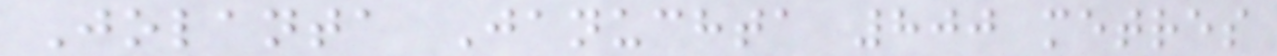Jolanta Januchta 800 metres
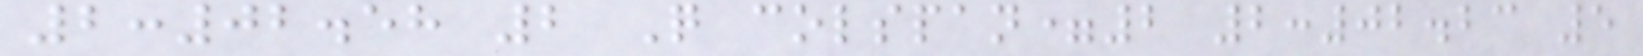2:02.58 2 Q colspan=2 2:02.23 5
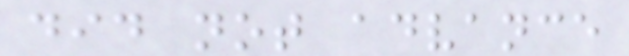did not advance
